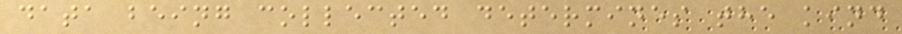data being collected determines the kind
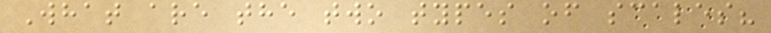What are the two types of scales?
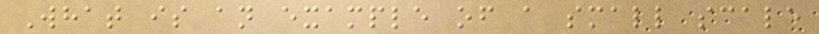What is an example of a small scale
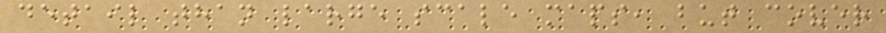detail than large scale maps, but cover
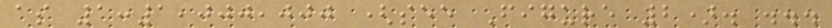as 1:1,000,000 (see Figure 2). ...
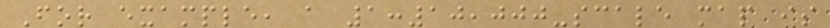For example, a 1:10,000-scale map is
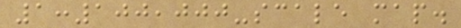1:100,000-scale map.
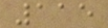115
